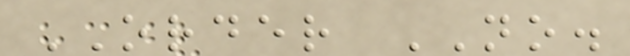ORDER NO.
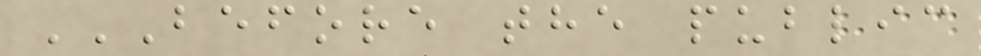BEFORE THE PUBLIC
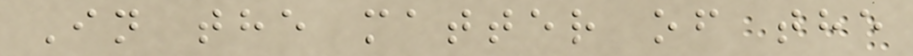In the matter of the
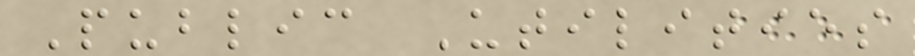Public Utilities
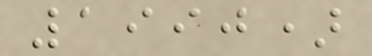1990)
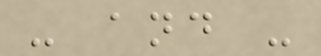- and -
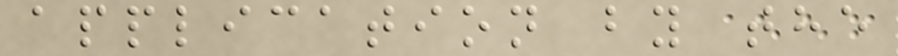application by the
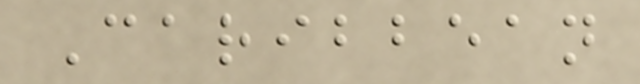Caribbean
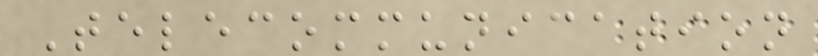Telecommunication
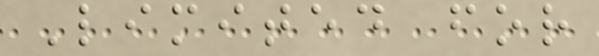Limited for
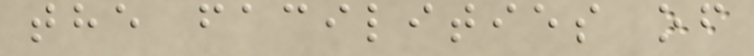the facilities of
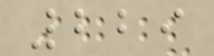229
